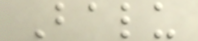Balu
